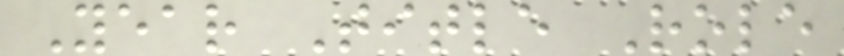Year Title Role
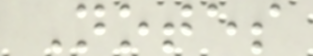Notes
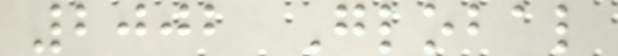2002 Global
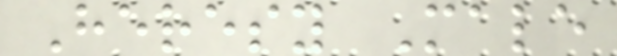Heresy Male
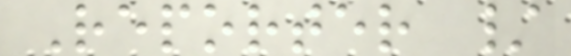Reporter /
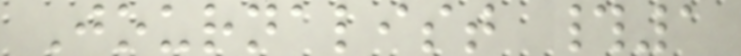Journalist #1
